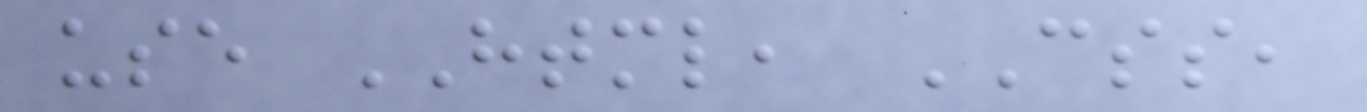use HTML, CSS,
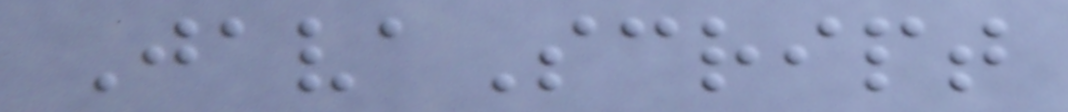JavaScript
